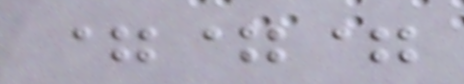===
